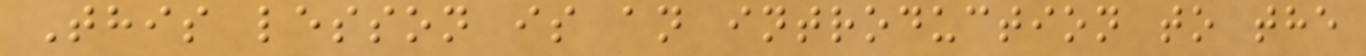This lesson is an introduction to the
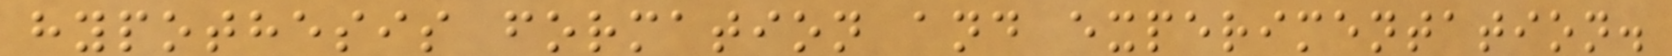hypothesis formation and experimentation.
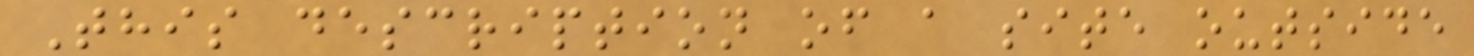This description of a site outside
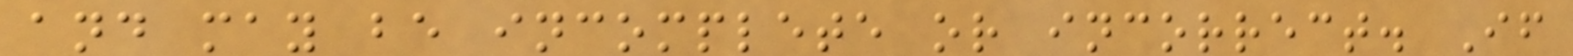and may be incomplete or incorrect. If
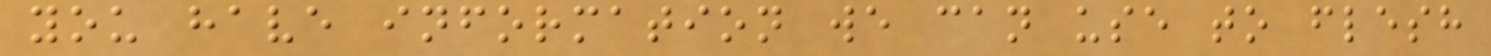you have information we can use to flesh
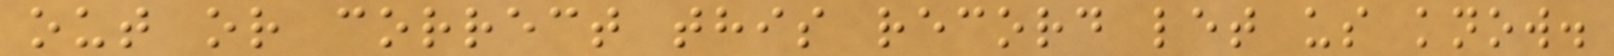out or correct this record let us know.
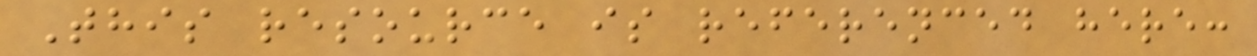This resource is referenced here:
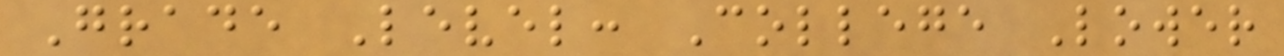Grade Level: College Lower
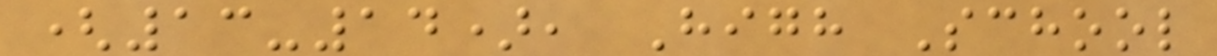(13-14), High School
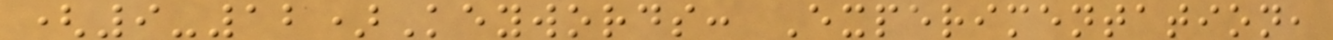(9-12)Keywords: Experimentation,
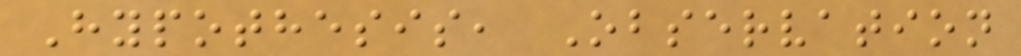Hypothesis, Observation
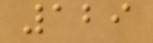129
